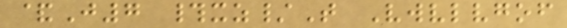&J7 #xz/T Vwvlvgof
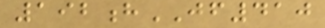192hJF410
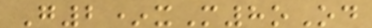G2*xM8oOd
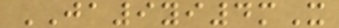JA9yi4mX
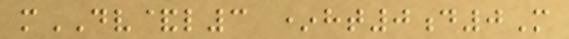mDV&l3 *ht0d0M
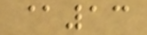@13
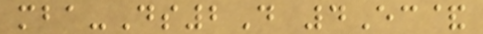mba-Ds2D 4Ec&
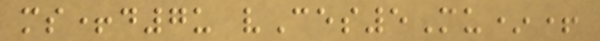ms+d7u vCes5Mu*+
